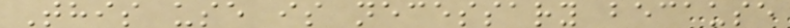This use is necessary because
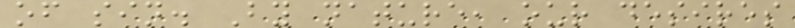of sin. By nature, our desires
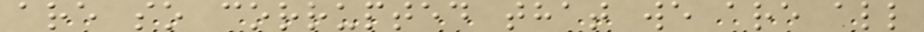are so corrupted that we are all
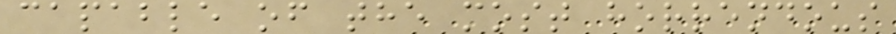capable of the most horrendous
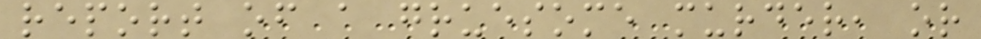report of a gruesome murder, or
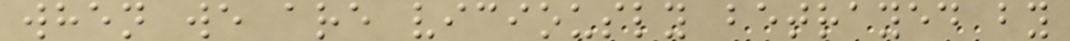when we are viciously betrayed by
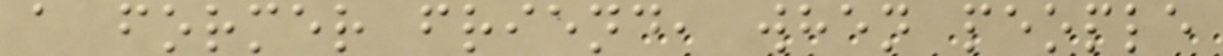a former friend, when people
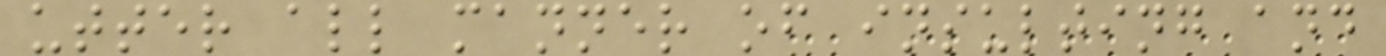utter all manner of insulting and
